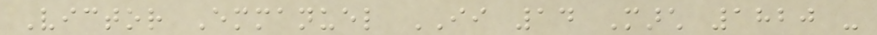Victor Emmanuel II 14 March 1820 -
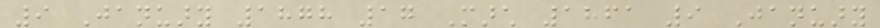9 January 1878 17 March 1861 9 January
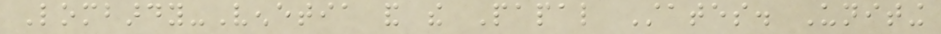Lombardy-Venetia and the Papal States. Uniting
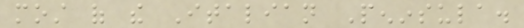most of the Italian Peninsula.
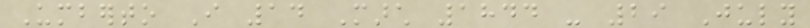Umberto I 14 March 1844 - 29 July
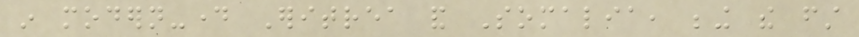in modern-day Eritrea and Somalia, being the first
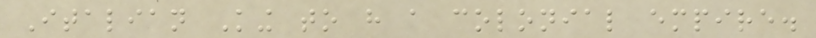Italian King to have a colonial empire.
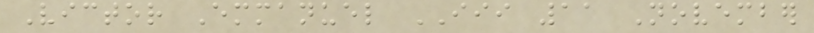Victor Emmanuel III 11 November
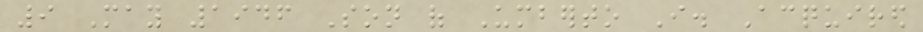9 May 1946 Son of Umberto I. Acquired
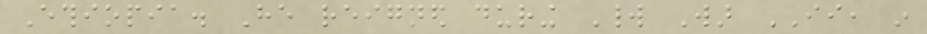Ethiopia. He reigned during World War II, in
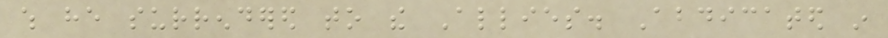which he surrendered to the Allies. Abdicated in
